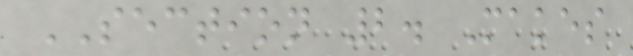SECTION 2. Makes
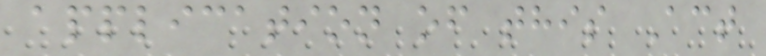application of this Act
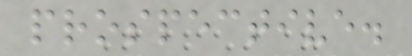prospective.
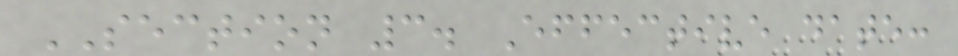SECTION 3. Effective date:
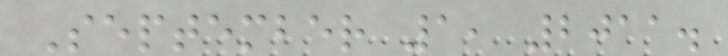September 1, 2011.
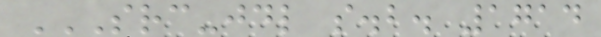SRC-JDL S.B. 1714
